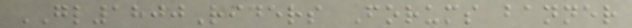GL1800Riders Forums banner
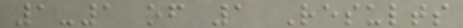1-1 of 1 Results
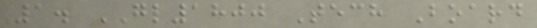1. GL1800 Tech Board
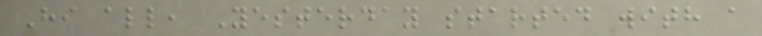Hi all, Yesterday started with a
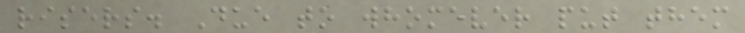risers. Due to whomever put them
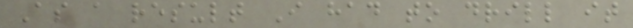As a result I had to drill it
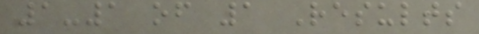1-1 of 1 Results
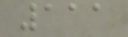111
